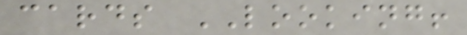cards LOOKING!
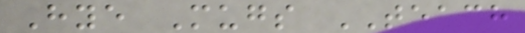Hye Mugs TEACH
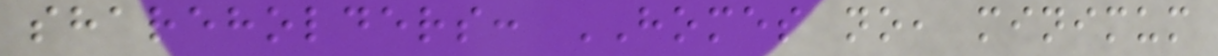shareholders: HOMES no, minimum
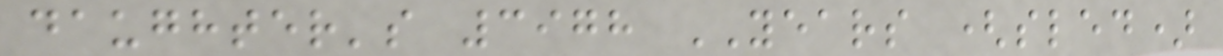daughter's 3978 YEARS (sled)
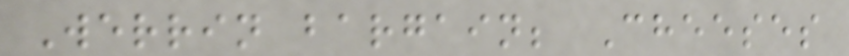Werrin bargain; Cheeses
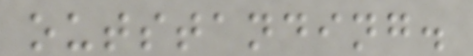outstanding.
